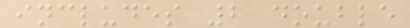includes 2 double
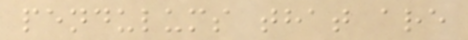pendulums that are
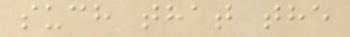such that the
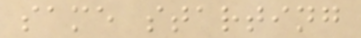same starting
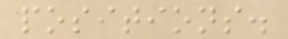positions.
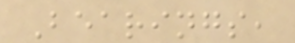Bearings,
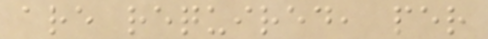are required, per
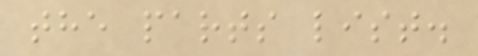the parts list.
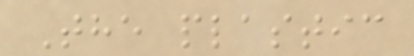The plastic
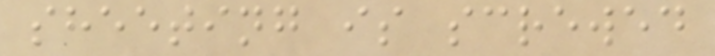sheeting is screwed
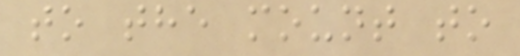to the mount to
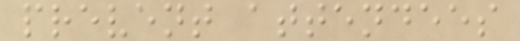prevent attendees
